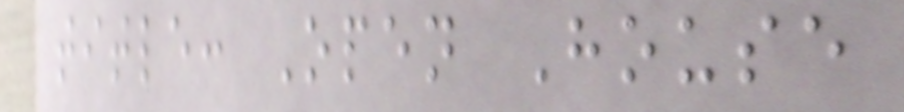title: Open House
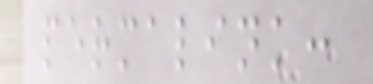permalink:
